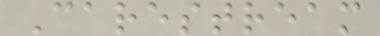Carestream
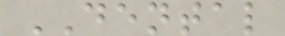DENTAL
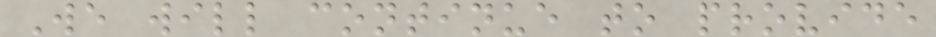We will continue to provide
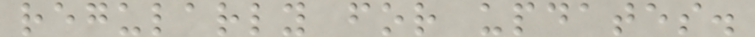regularly for updates.
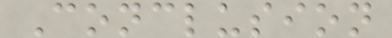Conclusion
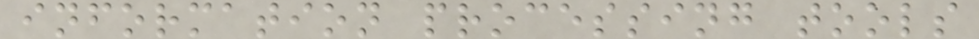information processing tools
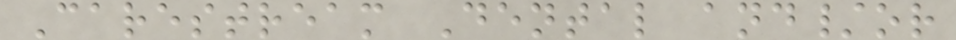Carestream Dental and/or
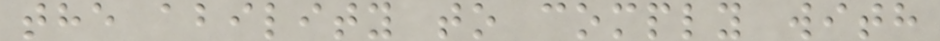the ability to comply with
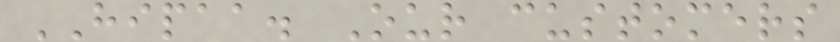HIPAA. Our customers
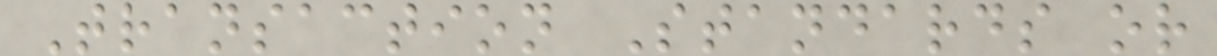Transaction Standards or
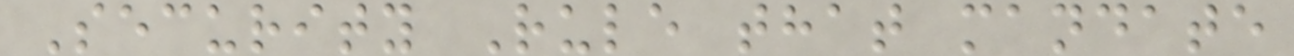Security Rule that mandate
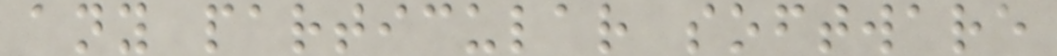any particular software
